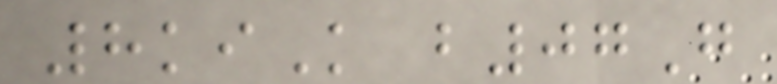8kiK b07G
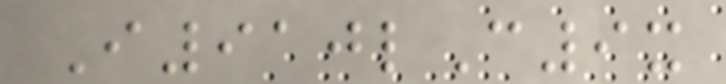I910lC9x
